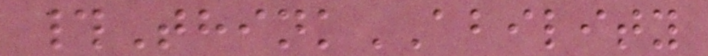#ThinkABILITY
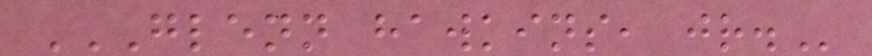GLENN HAWKINS, JR.
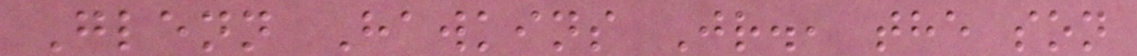Glenn Hawkins Jr., the son
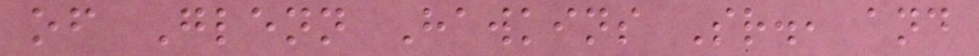of Glenn Hawkins Sr., and
